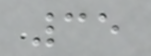35
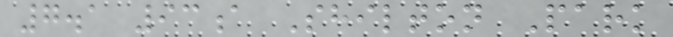7.1 93a Shilton Park
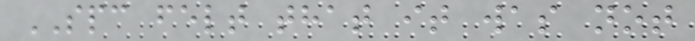SPC felt that it was not
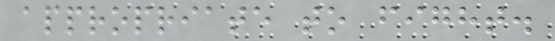appropriate to fight.
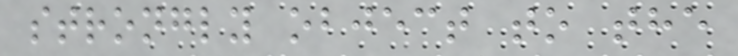strongly object to the
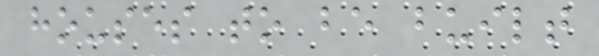houses to be built
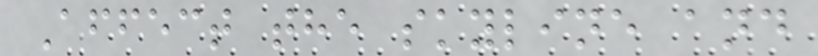Affect the skyline and
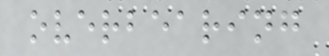overbearing
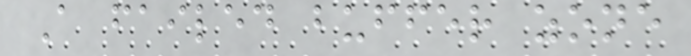A failed buffer zone
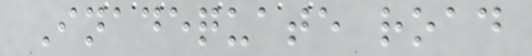Inadequate road
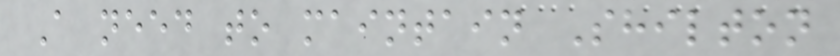A need to maintain Shilton
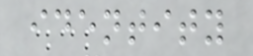identity
